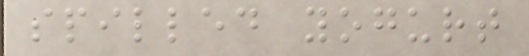spilled yogurt
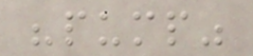"pump"
